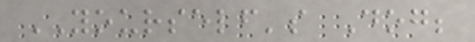YOURSELF's Dog;
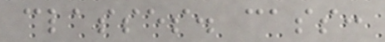classes. cass:
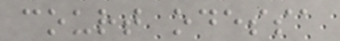court odessa
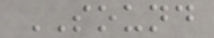SOUND
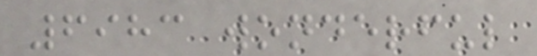6983 wonderful
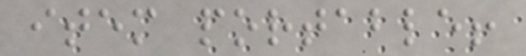item portable!
